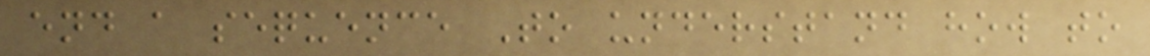end a sequence To understand how to
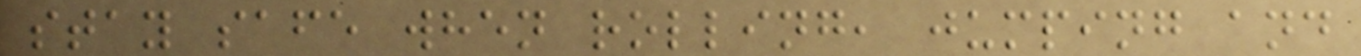stay safe when rolling, jumping and
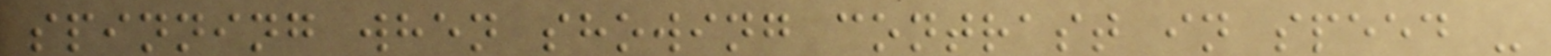spinning when showing contrast in speed -
